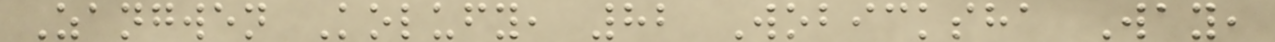Zangwen Kolufy, 82 Wobicksha Way,
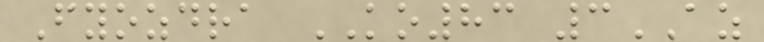Fyozdra KO83 3AZ
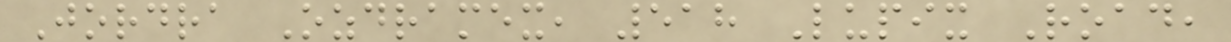Jordra Ozdramex, 518 Lupix Road,
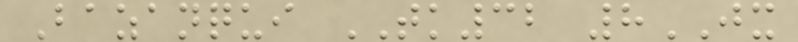Bazanqui TK32 8JX
